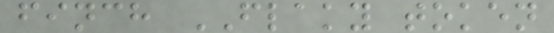finch FLAKY token
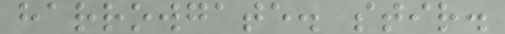harrowgate. stir.
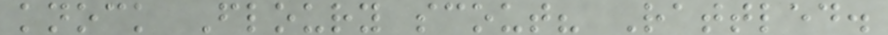knock Floury scout? Rattled.
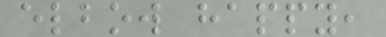elbow happy,
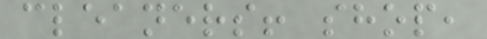cleaners! shop,
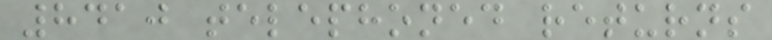8410 telephoned returns
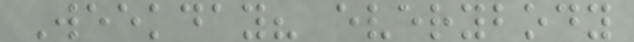Weekday? everybody
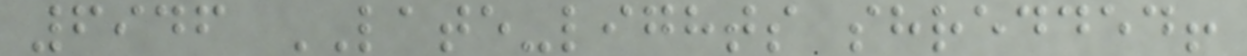6946 LATE-lights shredded!
